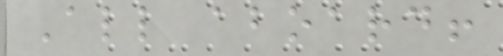All aboard!
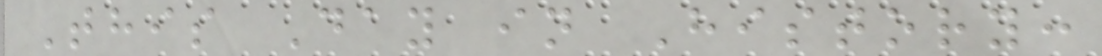This Day in History:
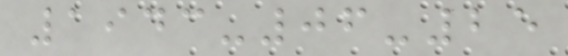1943-06-25
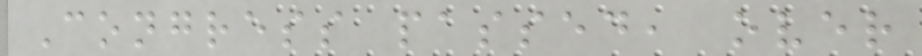Congress passed, over
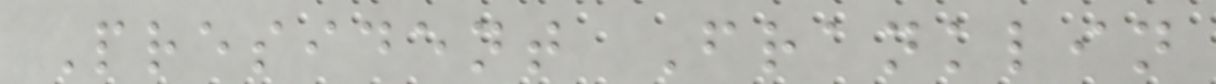President Franklin
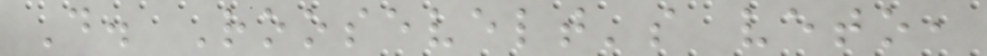D. Roosevelt's veto,
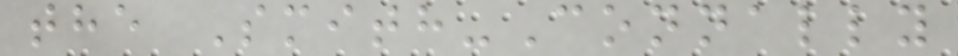the Smith-Connally
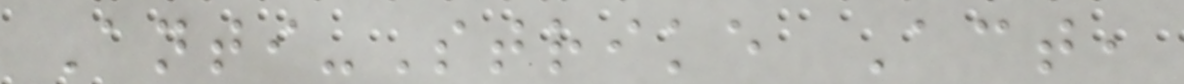Anti-Strike Act,
